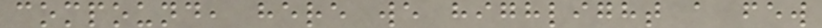compound, here we highlight a few
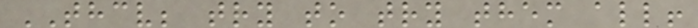THCV; try to try them all!
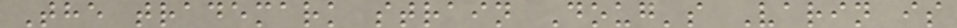The trademark strain Doug's Varin is
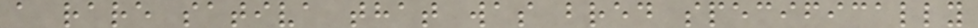a rare sativa that was bred specifically
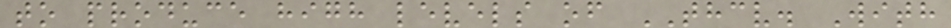to produce high levels of THCV. With
